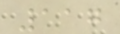117
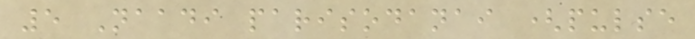5 Naadi parisodanai (pulse
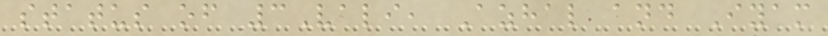status of 3Vali, Azhal and Iyam
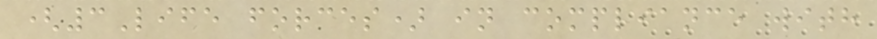(3Life forces) in compliance with
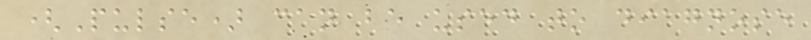(Pulse) can be used to diagnose
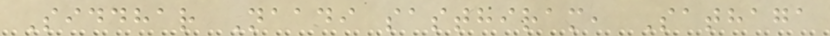Siddhar Naadi sasthiram, Sathaga
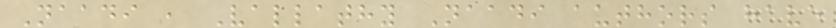Naadi , Vallathy Naadi authors have
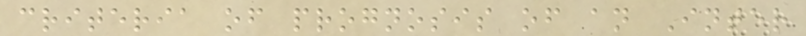criteria of prognosis of an Inter
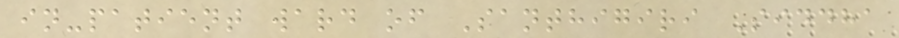in-patient ward of Santhigiri Siddha
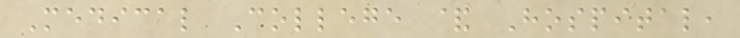Medical College & Hospital,
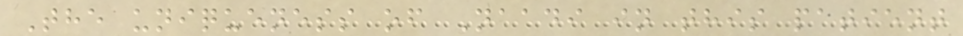The uniqueness of Naadi in this patient
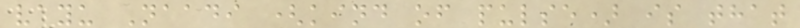vayu Naadi (kind of pulse) is that
